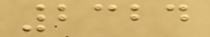2324
